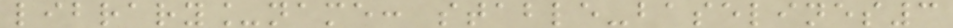library_name: stable-baselines3
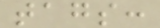tags:
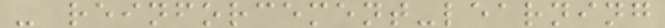- reinforcement-learning
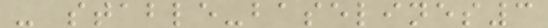- stable-baselines3
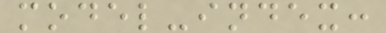model-index:
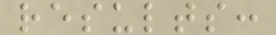results:
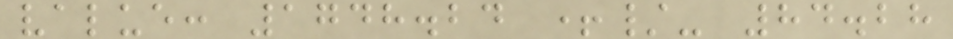value: 1748.24 +/- 84.28
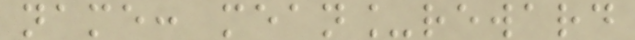name: mean_reward
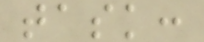task:
